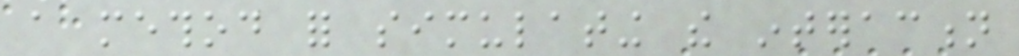a method for simulating the interaction
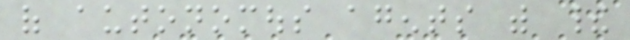of autonomous agents with their
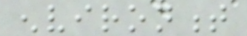environment
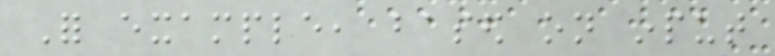For example, based on input
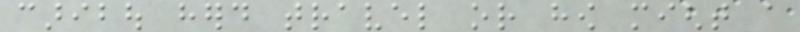caribou herd travel or how might a
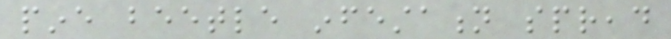pine beetle infestation spread
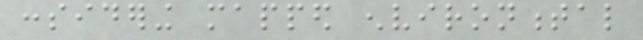considering mapped environmental
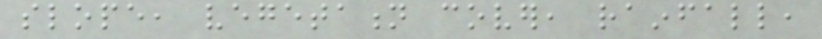slope, vegetation cover, rainfall,
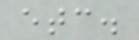etc.
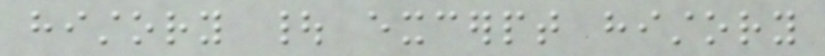history | excerpt history
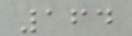164
